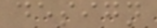design
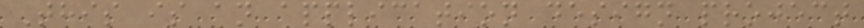This is an application design project
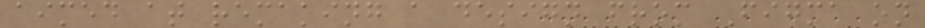aimed at remaking a design from Figma on
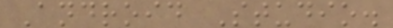Android Studio.
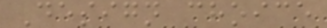Design choice
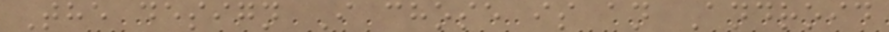The design I chose is an Android
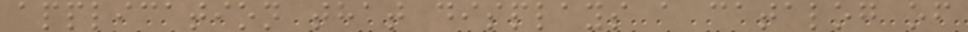application that displays a catalog of
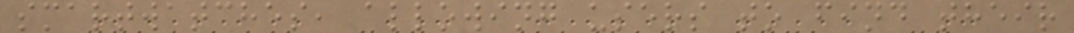smartwatches, allowing users to find their
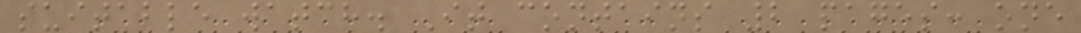suitable watch. It contains 2 pages: one
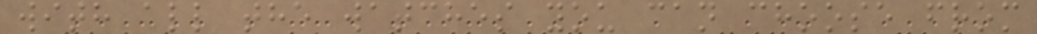with all the watches you can choose from
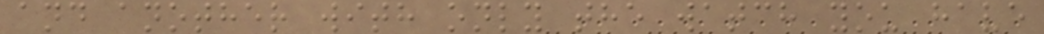and another with only the watch you have
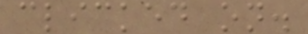clicked on.
